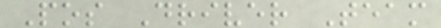Pos Driver Team
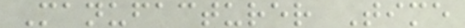Manufacturer Time
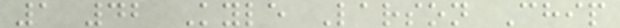1 42 Kyle Larson Chip
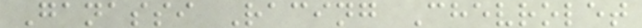Ganassi Racing Chevrolet
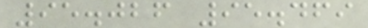95.026 95.469
